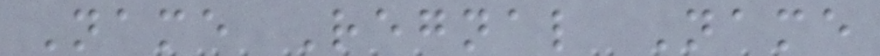Name Regnal Name
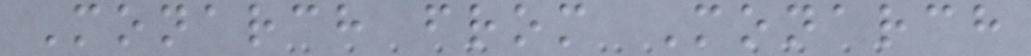Monarch from Monarch
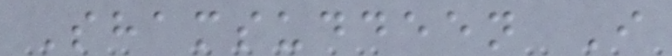Shamsuddeen I
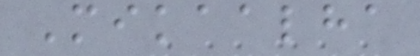Mikaalha
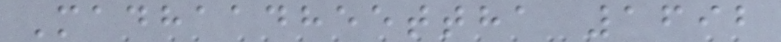Madhaadheettha 1692
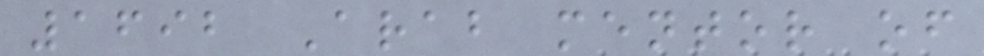1692 Arab mentor of
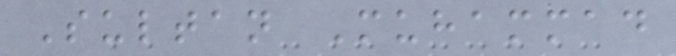Sultan Muhammad
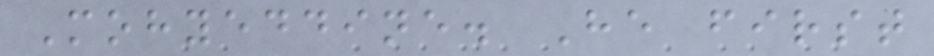Mohyeddine. He first
